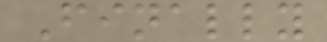Finally
